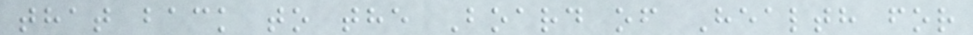that back to the Board of Health for
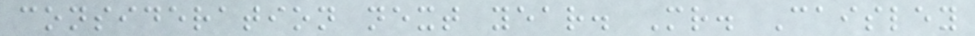consideration next year. Mr. Caisley
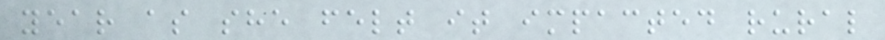year as she felt it impacted rural
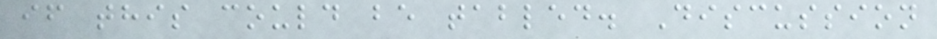if this could be tabled. Discussion
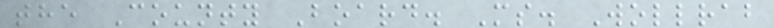the County Board. Ms. Wollrab
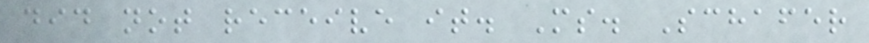did not receive it. Ms. Schafer
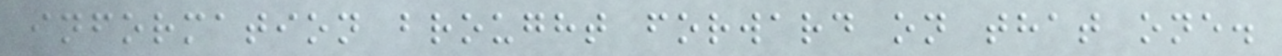information brought forward on that one.
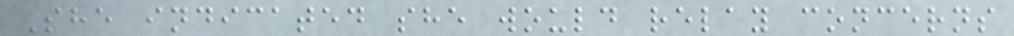She indicated she would relay concerns
